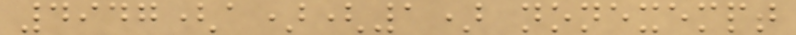4947(a)(1) nonexempt
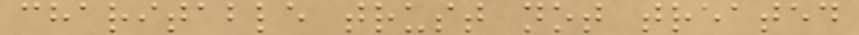charitable trust not treated
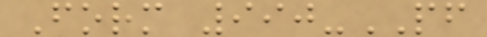Form 990-PF
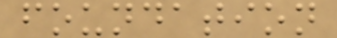foundation
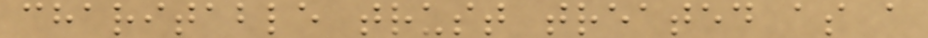charitable trust treated as a
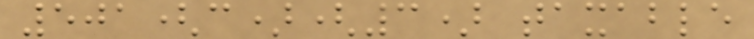501(c)(3) taxable
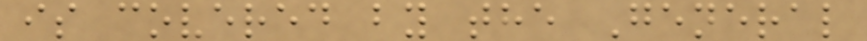is covered by the General
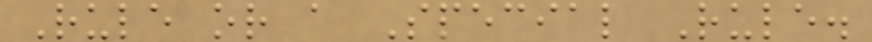Rule or a Special Rule.
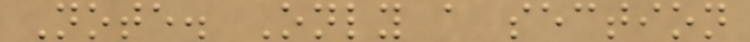Note. Only a section
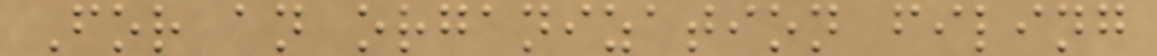For an organization filing
